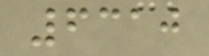6310
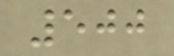500
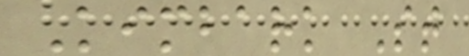Kimbark St
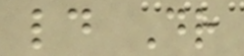ld Dr
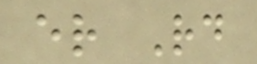er Rd
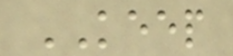KEEP
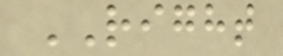RIGHT
